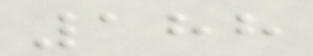188
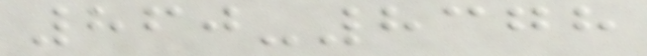860-8378
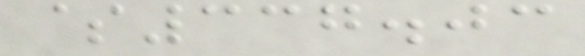$337.03
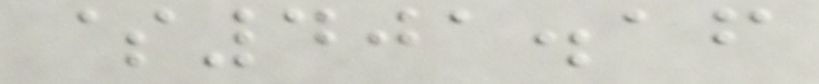$401.16
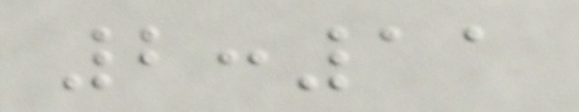2:11
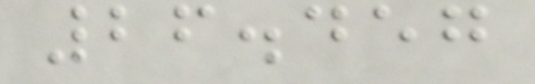26.457
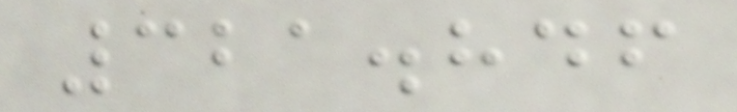321.846
